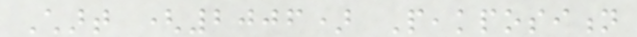Chart (2006) Peakposition
